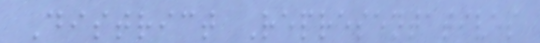District Representatives
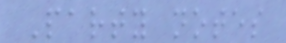Party notes
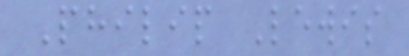Philip Lewis
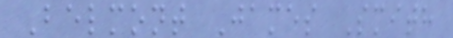Belmont James Smith
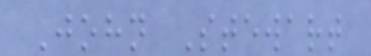John Stewart
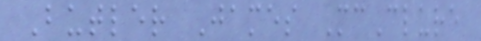Butler James McClure
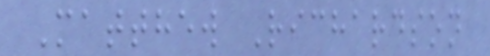Matthew Richardson
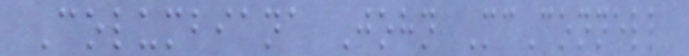Columbiana John McConnell
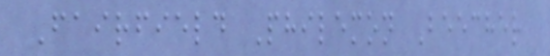Fairfield Philemon Beecher
